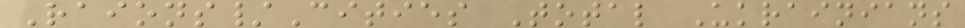Raions/Cities Total Ukrainians
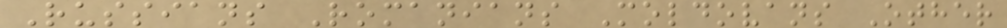Russians Romanians Moldovans Other
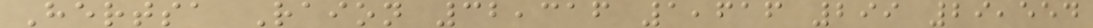Hertsa Raion 32,316 1,616 299 29,554
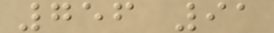756 91
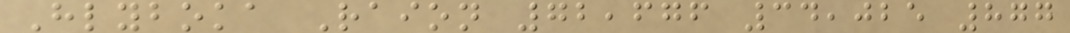Hlyboka Raion 72,676 34,025 877
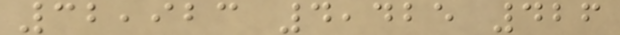32,923 4,425 426
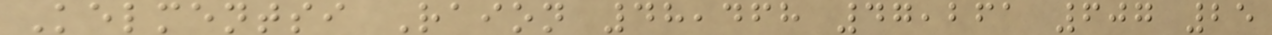Kelmentsi Raion 48,468 47,261 607 25
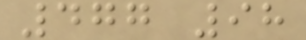477 98
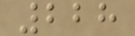228
